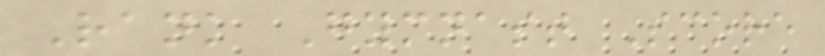Rank Gymnast Score
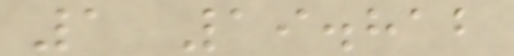1 19.812
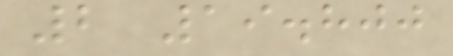2 19.800
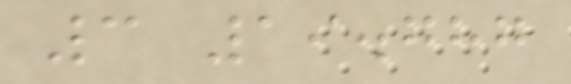3 19.787
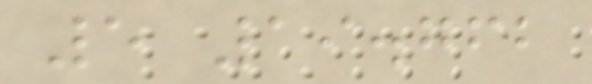5 19.762
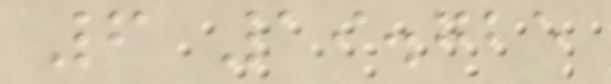6 19.725
